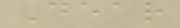Dear
